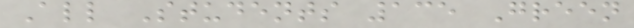All Students 135 Green
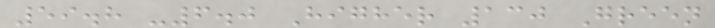59.8 -6.0 Higher 130 Green
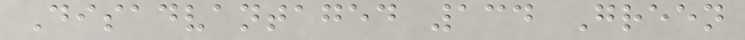Disadvantaged 134 Green
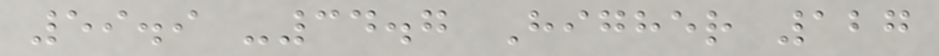59.9 -34.7 Higher 127
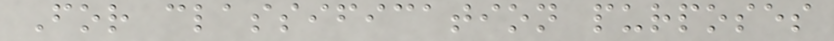For classification purposes
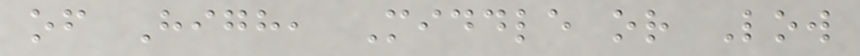of High, Middle or Low
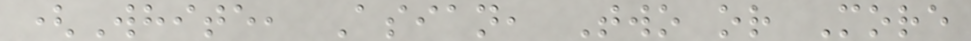(White, Asian, Two or More
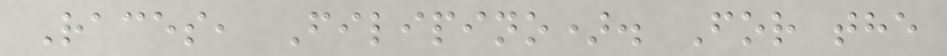Races, Filipino). For the
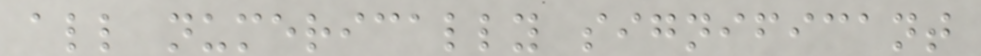all numerically significant
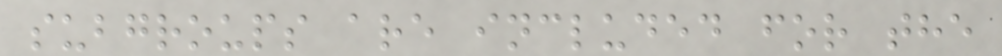subgroups are included for the
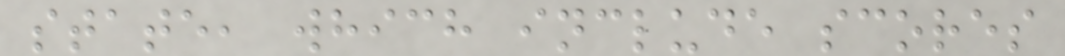state, which include scores
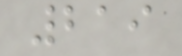219
